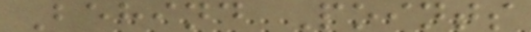Behind Points
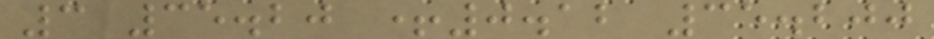3 35.20 +0.12 35.200
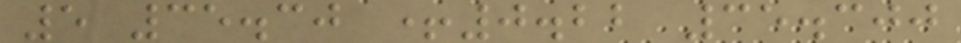5 35.30 +0.22 35.300
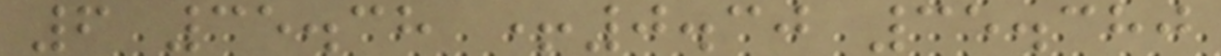6 35.38 +0.30 35.380
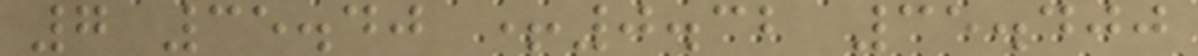7 35.40 +0.32 35.400
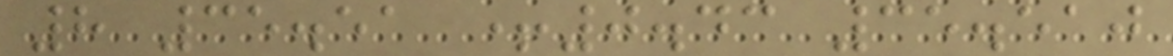8 35.51 +0.43 35.510
